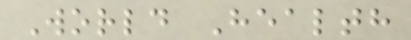World Health
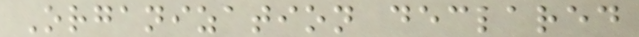Organization declared
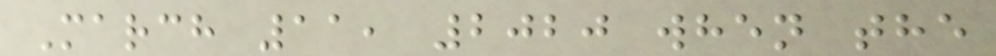March 11, 2020 when the
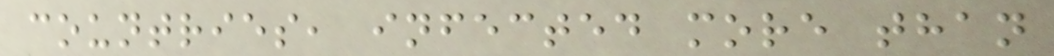countries, infected more than
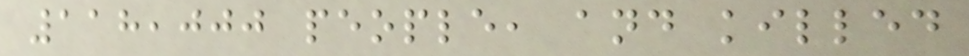118,000 people, and killed
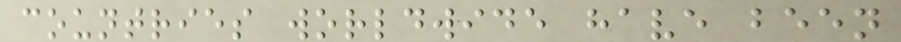countries worldwide have been
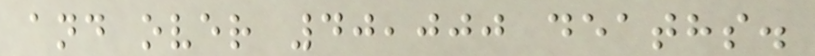and over 40,000 deaths.
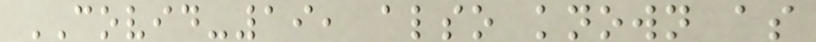COVID-19, also known as
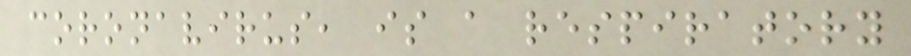coronavirus, is a respiratory
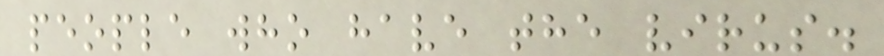people who have the virus.
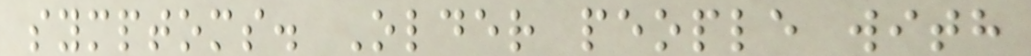symptoms. Older people with
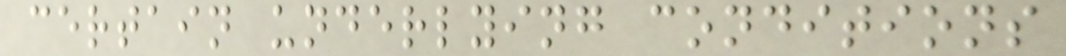certain underlying conditions
